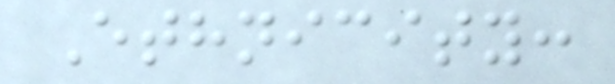Ethnicity:
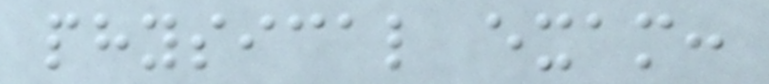physical exam:
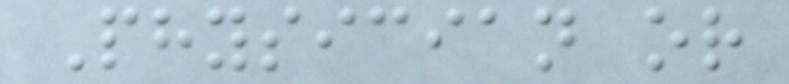Physician or
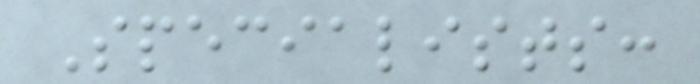Specialists:
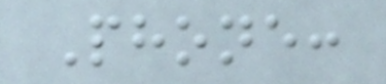Phone:
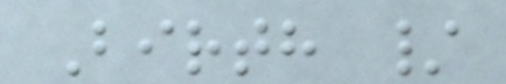Birth /
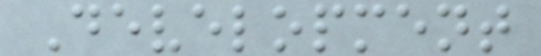Development
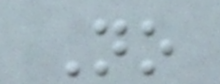No
